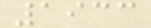1933
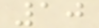10
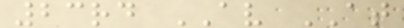23rd AV AT
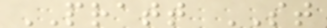PRATT ST
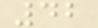42
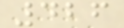426
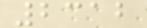2312
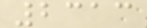2313
